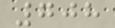708
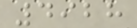4928
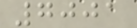7001
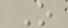O
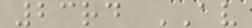23rd AV
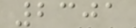2301
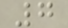7
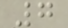7
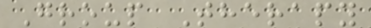Group Therapy
